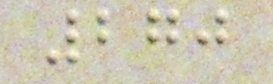270
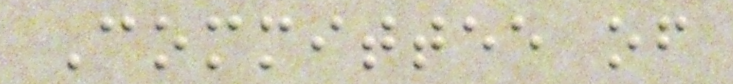Committee of
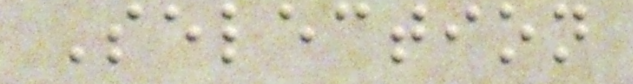Selection
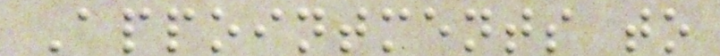Appointments to
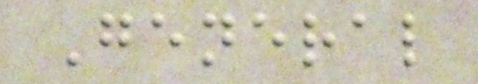General
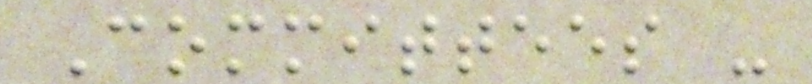Committees -
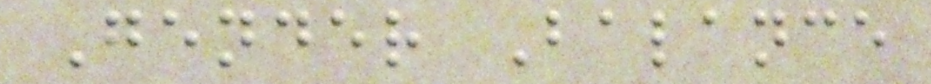Gender Balance
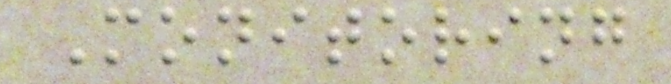Monitoring
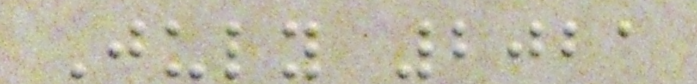July 2021
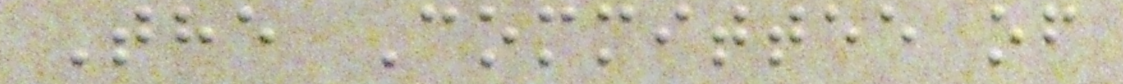The Committee of
